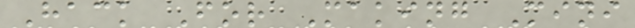Hack For Making Mini
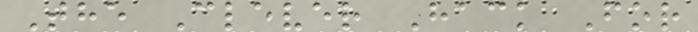The Clever Hack For
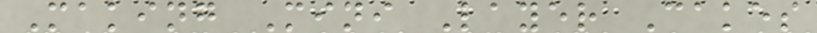Making Mini Layer Cakes
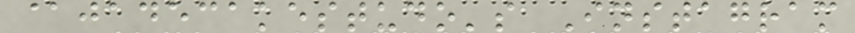@jadecakestudo's Instagram
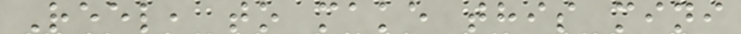Reel, to make this mini
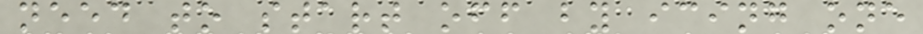need to start off by icing one
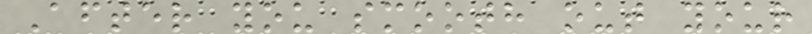After you smooth out your
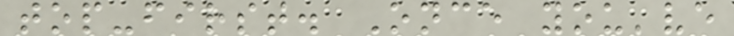top-first. Once you've
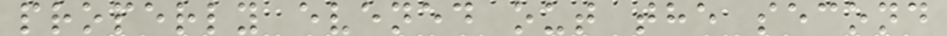properly evened out the second
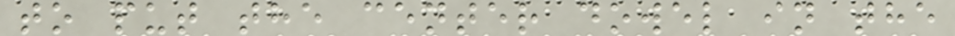to put the center dowel in the
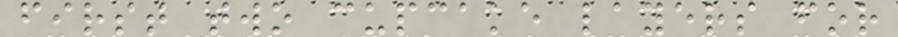first two cupcake layers for
